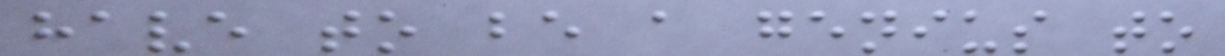have to be a genius to
